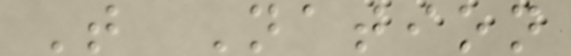T Nation
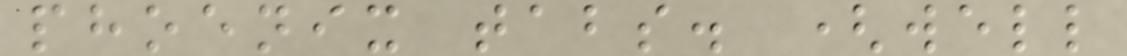phoenix tabs. (well
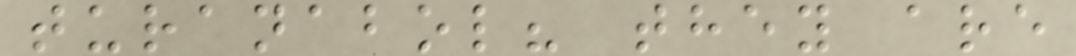turanabol? they are
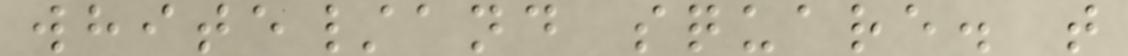white/and square. t
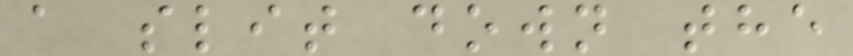a slit down the
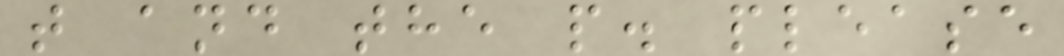t and the p. please
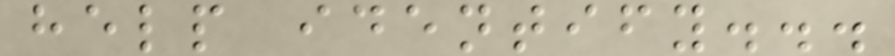help identify...
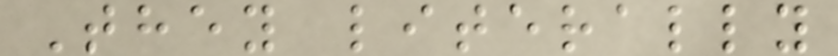They literally
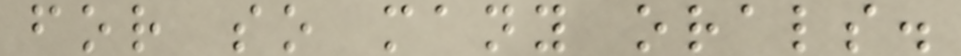for so many orals.
